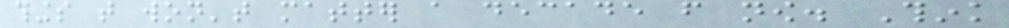things that won't matter a decade from now. Think
